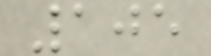105
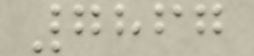7867
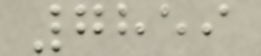7859
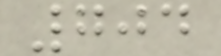704
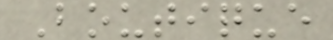Boutique
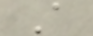A
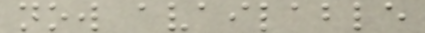now available
